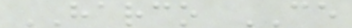HARCO CE
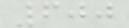600
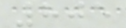805
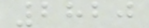2820
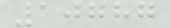10787
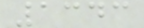1343
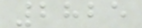2825
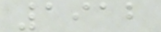1912
